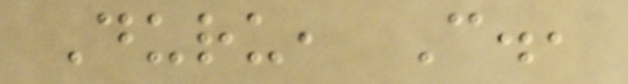Duru, C.,
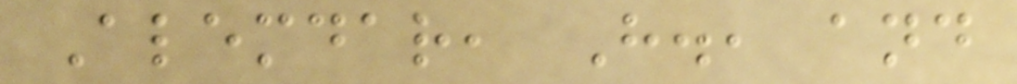Alemdar, H., and
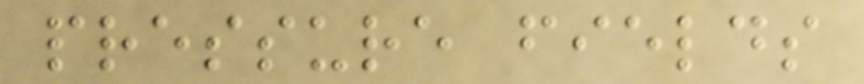pressure fields
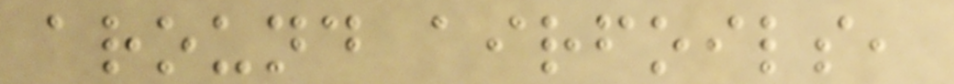around airfoils,
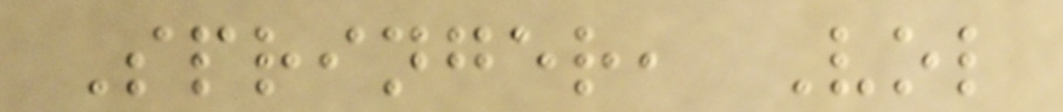Springer, Vol
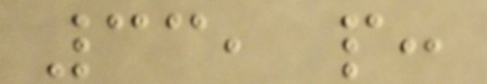33, p:
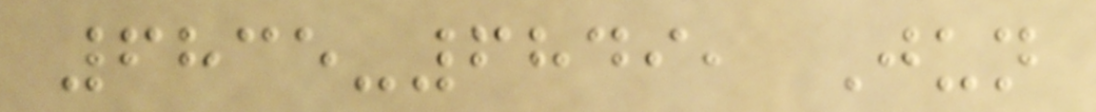6835-6849, Jun
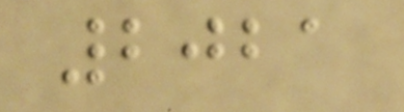2021
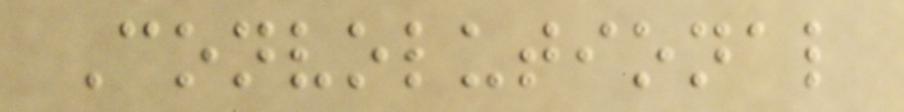Convolutional
